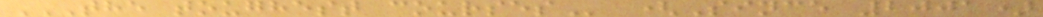THE TOUGHEST COURSES (Since 2001)
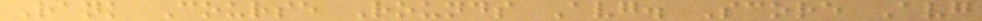Rank Course Rounds Avg. Score Avg
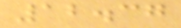12.37
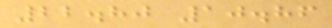22.80 10.86
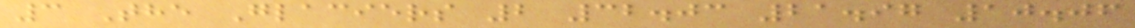3 The Glaciers 2 32.03 21.97 10.06
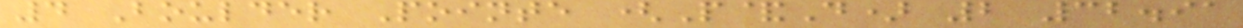4 Boulder Pointe (P&D) 2 32.91
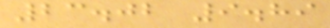23.02 9.89
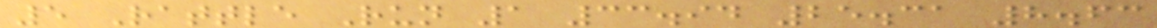5 Rattle Run 1 33.94 25.31 8.63
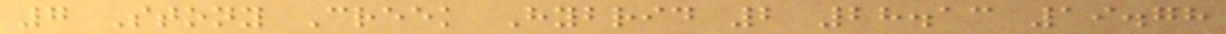7 Stony Creek Hybrid 2 28.13 19.78
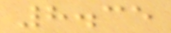8.35
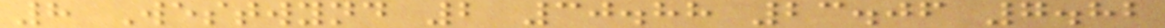8 Westwynd 2 30.88 23.06 7.82
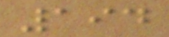194
